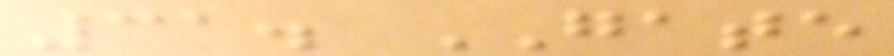31. GATE
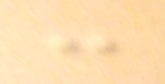:
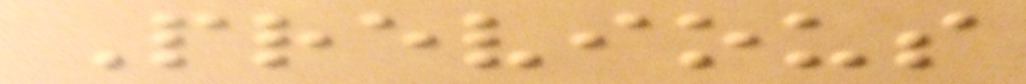Previous
